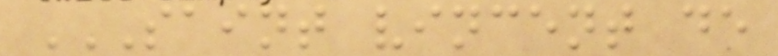SAINT VINCENT DE
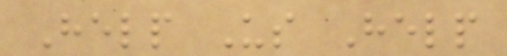Help Us Help
